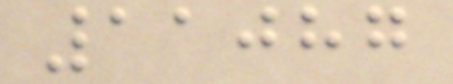11087
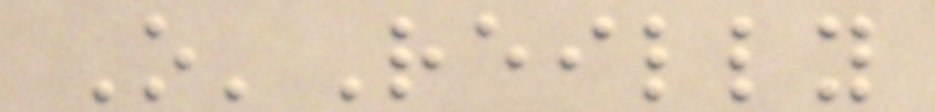O'Reilly
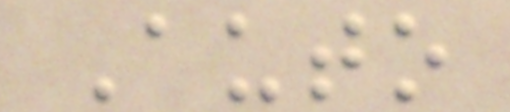Auto
